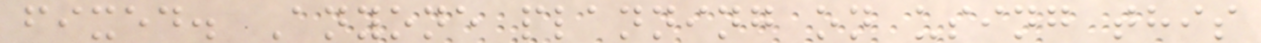fixed. Anyone planning on using this
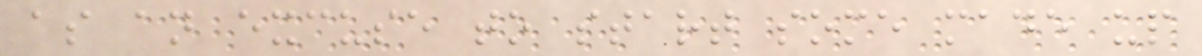as an excuse to start some made up
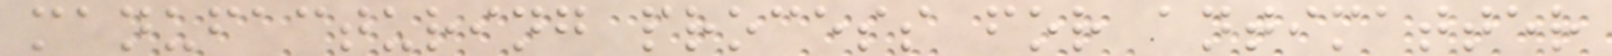manufacturing process for antimatter
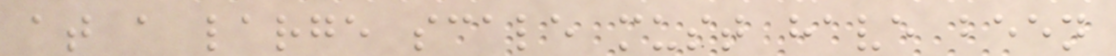at a large scale must have been
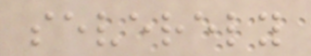severely
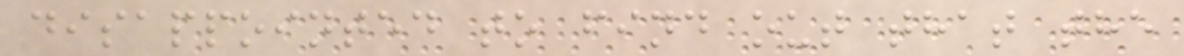disappointed to find out that the
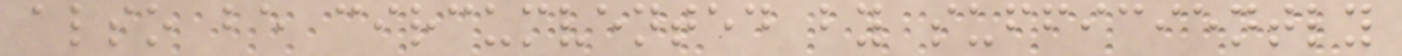also be circumvented by sufficiently
